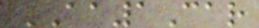AA1Car
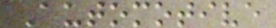Automotive
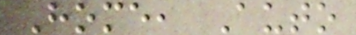Home, Auto
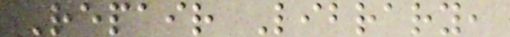Repair Library,
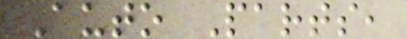Auto Parts,
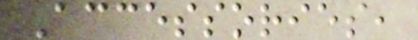Accessories,
